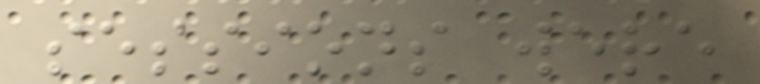sessions were
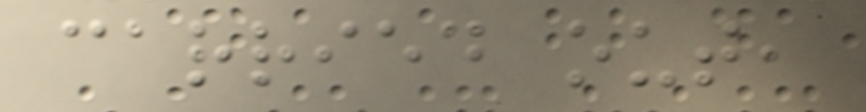carried out,
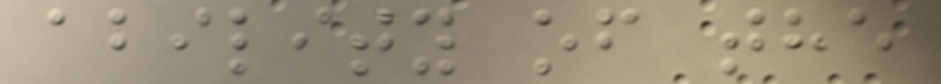ability of the
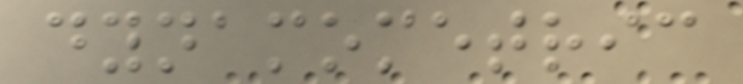dynamometric
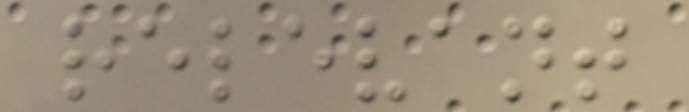relevant
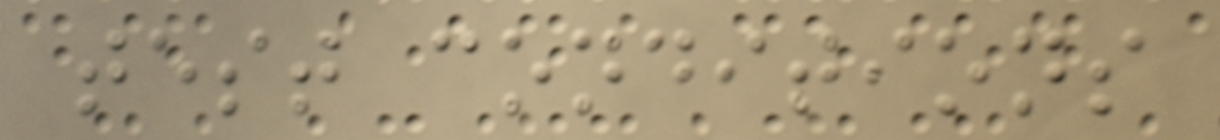test conditions
